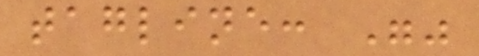tagline: ""
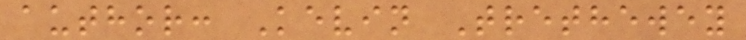author: Kevin Trethewey
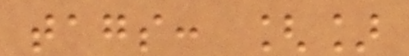tags: []
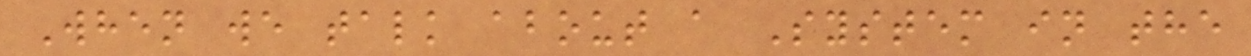When we talk about a System in the
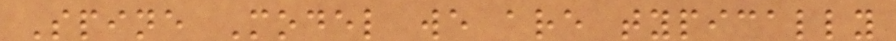Spine Model we are typically
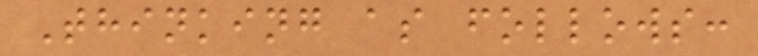Thinking as follows:
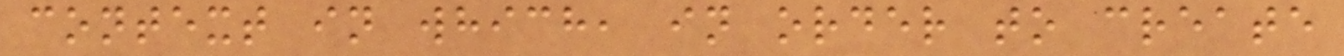context in which, in order to create
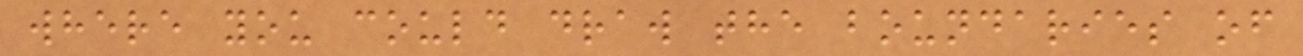where you could draw the boundaries of
